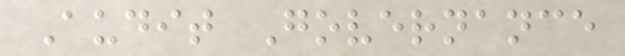Audit Governance
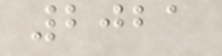2021
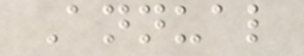Annual
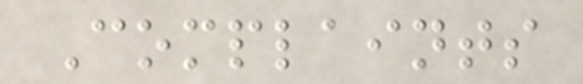Complaints
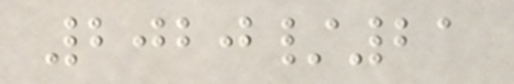2020/21
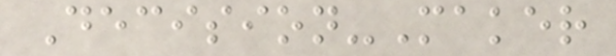Decision-Maker
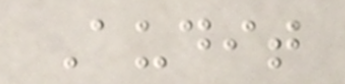Audit
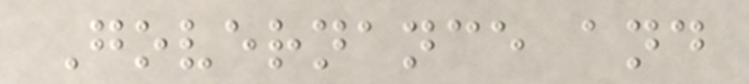Governance and
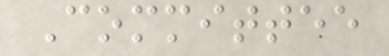Committee
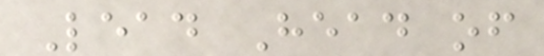Lead Head of
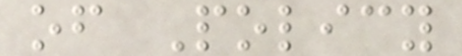of Policy
